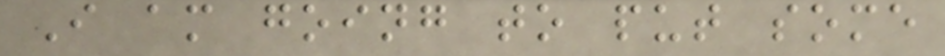I am going to put some
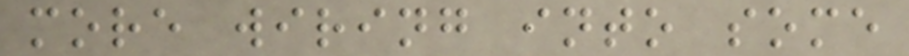more wiring into some
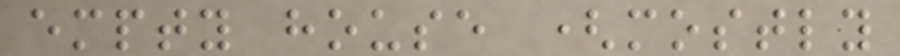empty house (mostly
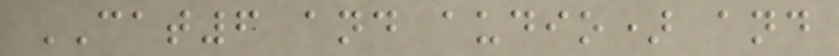CAT6 and audio) and
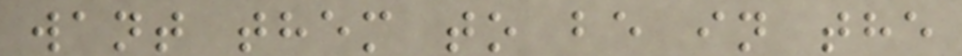want them to be in the
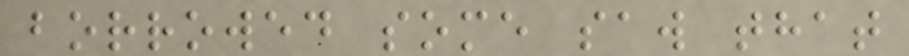borrowed some saw that
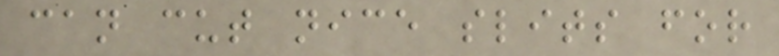can cut nice slits for
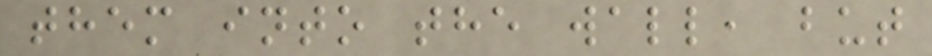them into the wall, but
